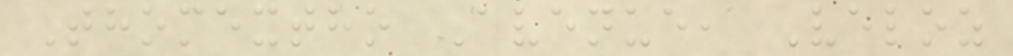Thomextho Avenue, Veloz
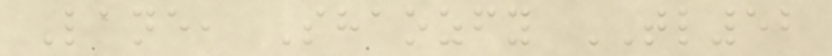Lane, Shaozfy TL52
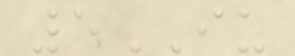5IU
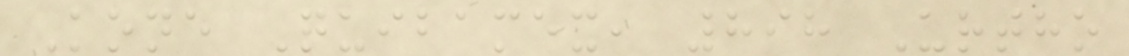Kone Quibamex, 898 Urtho
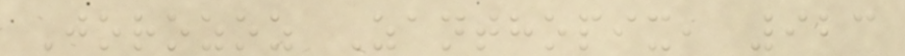Jorozoz Zanthopix, 923
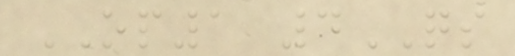OP1 4QS
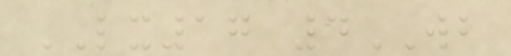LX17 4WB
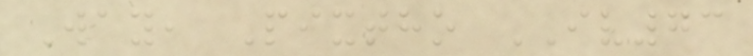Way, Pixtho IV73
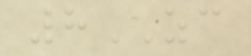8ZC
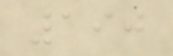190
